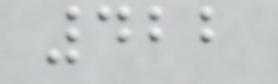422
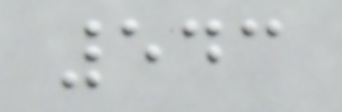543
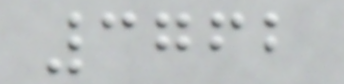3762
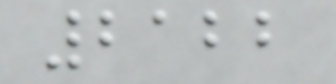2122
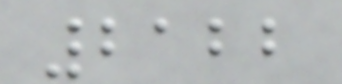2122
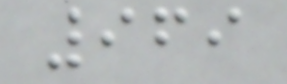969
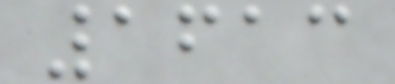1613
